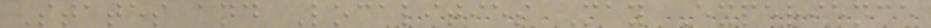States and Localities May Experience
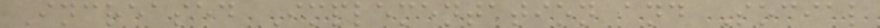Increased Implementation and Social
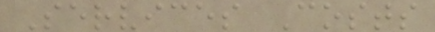Services Costs
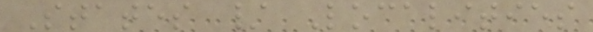States / Localities
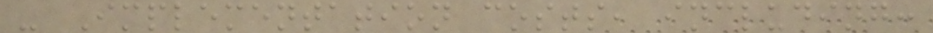- Implementation costs, including:
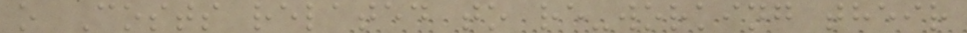o Costs related to re-working their
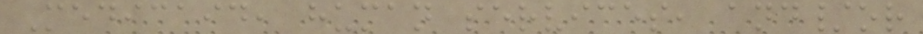Medicaid, human services, and/or
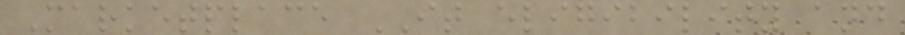Marketplace IT eligibility and
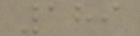189
